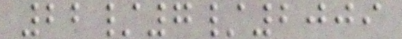22/7/2009
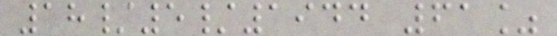18/5/1944 61%
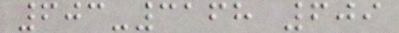603-3168 609
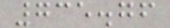735.76
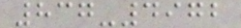837-4972
